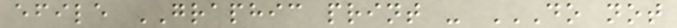efile GRAPHIC print - DO NOT
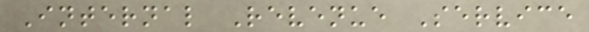Internal Revenue Service
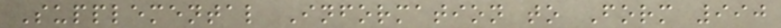Supplemental Information to Form 990
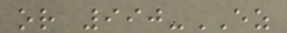or 990-EZ
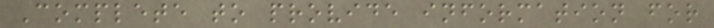Complete to provide information for
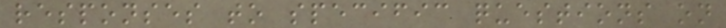responses to specific questions on
